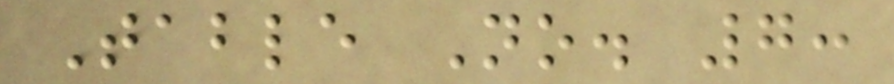Table No. 7:
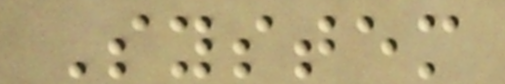System
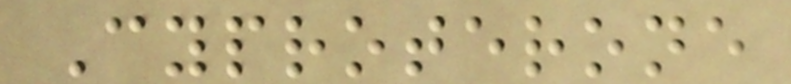Cyproterone
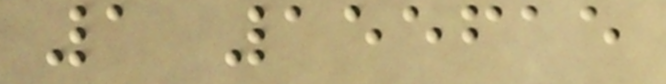1 155615
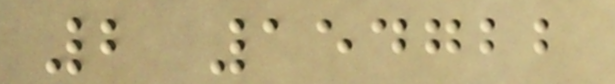2 154722
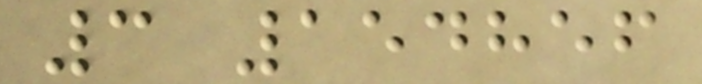3 154856
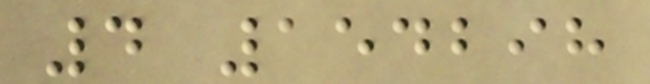4 154298
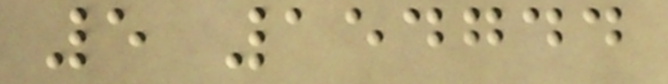5 154744
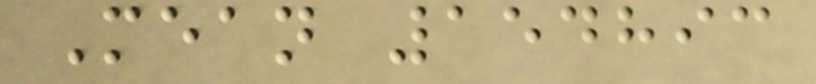Mean 154893
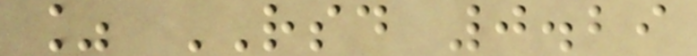% RSD 0.29
